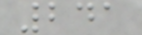241
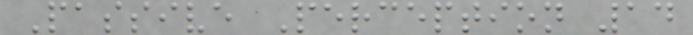Passive Perception 14
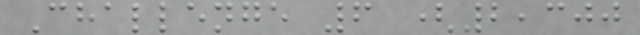Challenge 6 (2,300
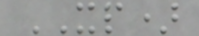XP)
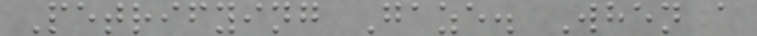Petrifying Gaze. When a
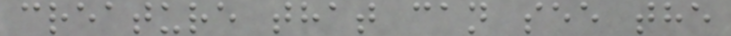creature that can see the
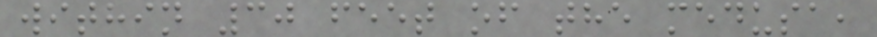within 30 feet of the medusa,
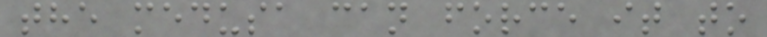the medusa can force it to
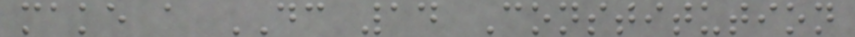make a DC 14 Constitution
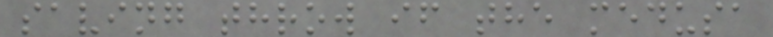saving throw if the medusa
